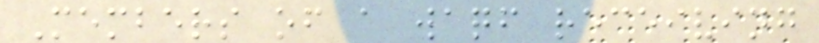Members of a waqf receiving
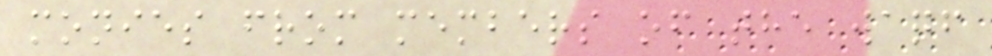monies from members of the waqf
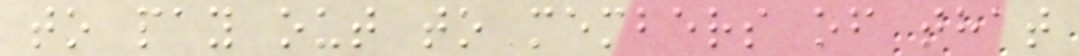to pay out to members of that
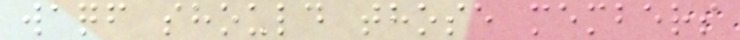waqf should those members
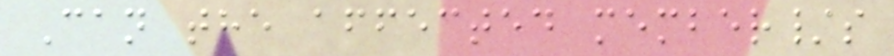Can the affected member/s
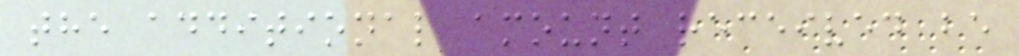the additional amount received be
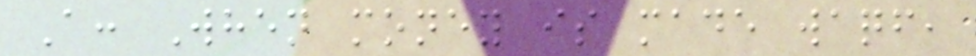A: When money is made waqf,
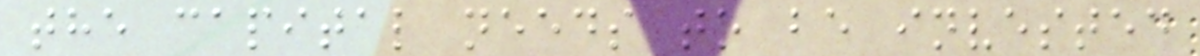the capital needs to be invested
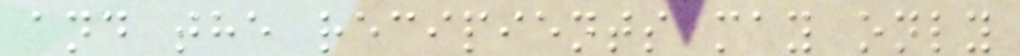and the recipients may only
